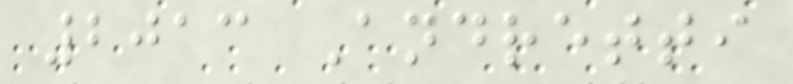2013 Andretti
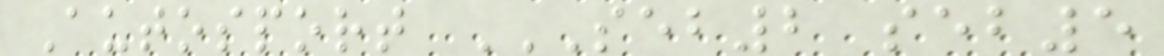Autosport SEB2 SEB5
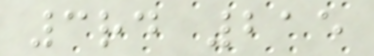3rd 215
